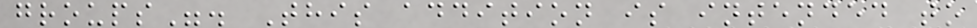groups". This addition is intended to
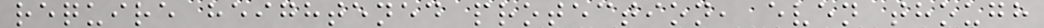require heightened protection, even though
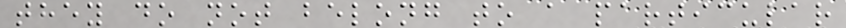they do not belong to a particular
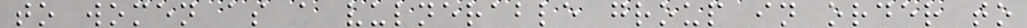to women as a vulnerable group in order to
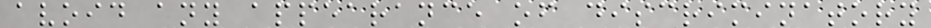avoid any appearance of discriminatory
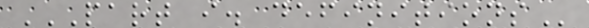PART I. DEFINITIONS
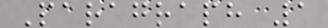Paragraph 1
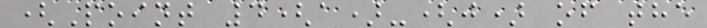(Point 4(a)-(j) of the
